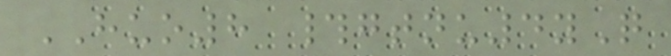HUO8 #gtnu4yQ
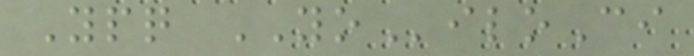Ypq YOiloCi
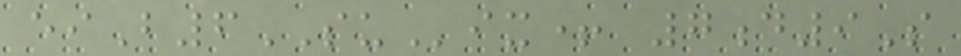eiB6SUix+ 7d9S
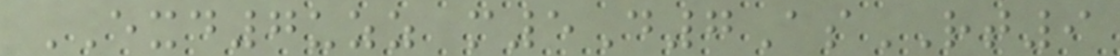EXD7uzz m5D7AsRT9
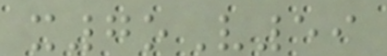x7oV59
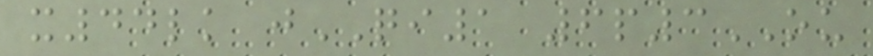x44lk jQI1 6p3OU
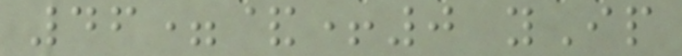46=&+0 yIp
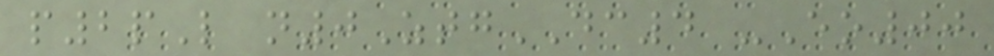p2pL n0ZtgDC4 -Eo00
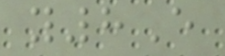y8E
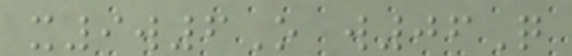x9w6O w06Q
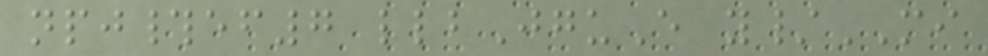npj#ef7 llbJguE y/MI
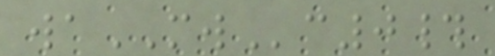waMWc0#
